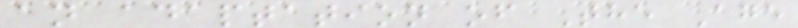an adaptation of The Age
